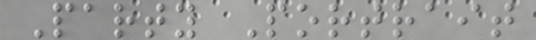Party Portrait
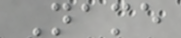Name
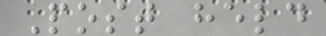Post held
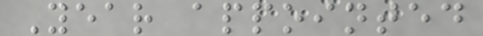Year appointed
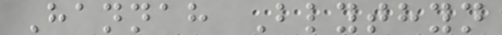Hannah Blythyn
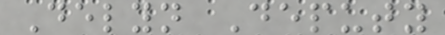Delyn Deputy
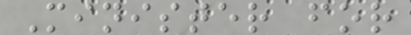Minister for
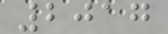2017
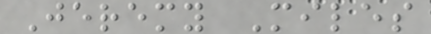Jeremy Miles
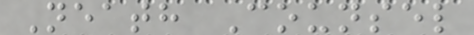Neath Counsel
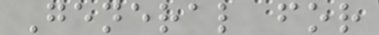General for
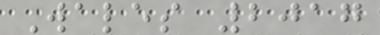Wales 2017
